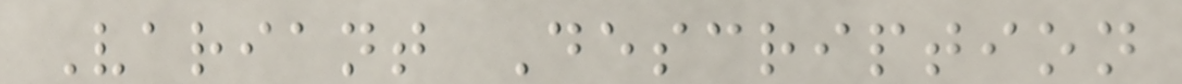Variant Description
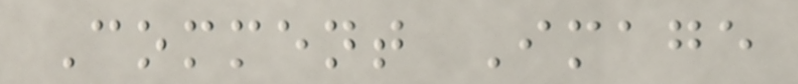Comment Image
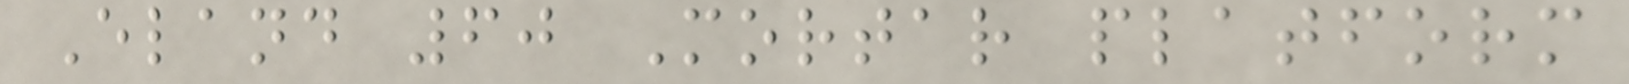Eland 60 Mortar platform
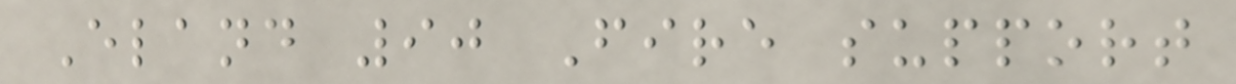Eland 90 Fire support
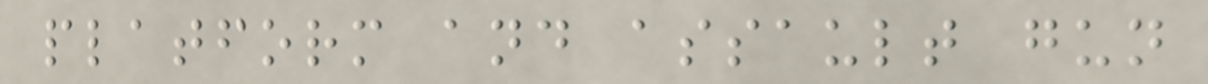platform and assault gun
